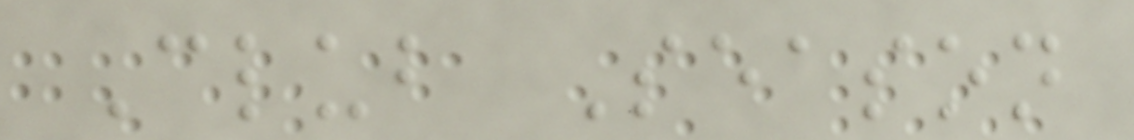Club Season
